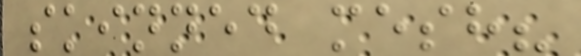skinned mesh?
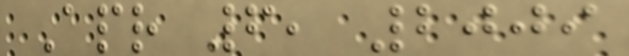Apr 6, 2009
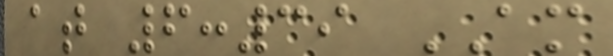at 6:39 AM
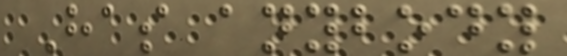Has anybody
